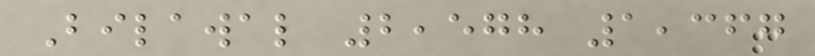Bilawal 2,578 1,367
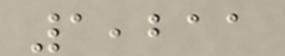1,211
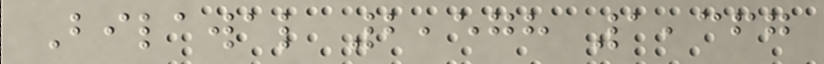Bilawal 2,578 1,367
